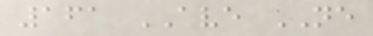161 AVE NE
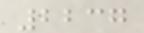2237
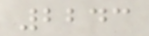2243
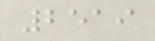2519
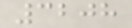3208
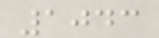1043
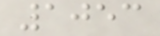1053
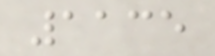1135
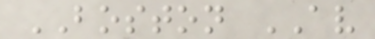BOSTON AV
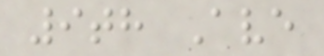9th Ave
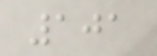101
